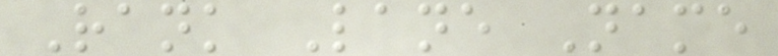Rank Lane Name
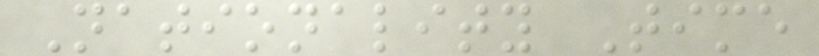Nationality Time
